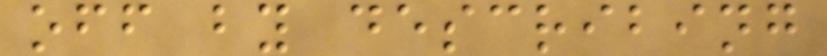off by describing
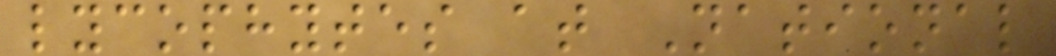lycophytes at National
